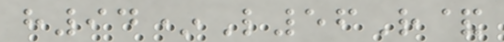h94*L56R&
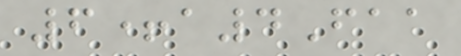6+a4Faa
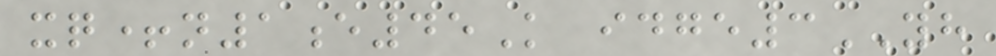xq+n1e45K idge3YH
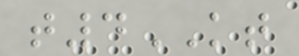t4KT
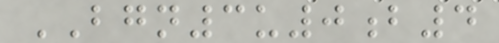BGN3u0b4
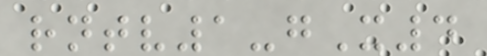rntv1-gX4
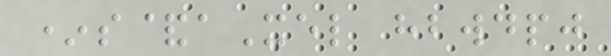*s&aXel hbwdpj
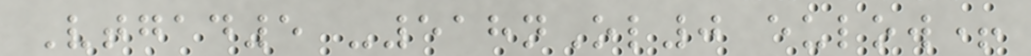Vtgad5 -518nOl0 eulow+
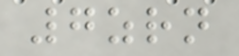7zrn
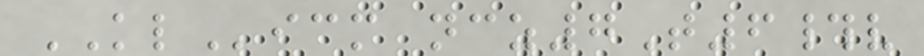KLicm ncz7T6#v
